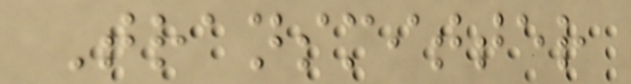Transmitter
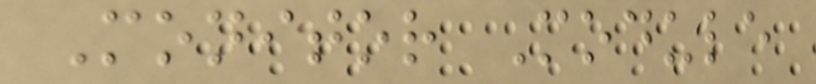Monitor Module
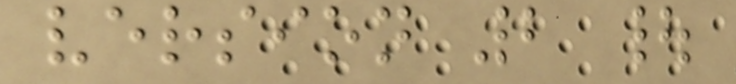version 2 |
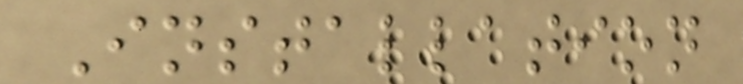Installation
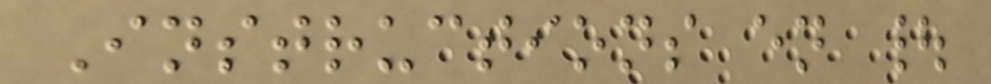Instructions en |
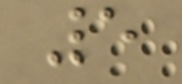5
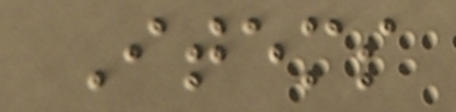Items
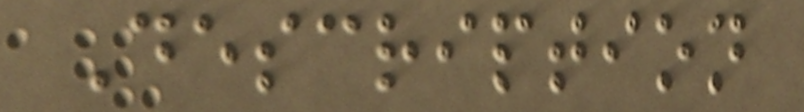Description
